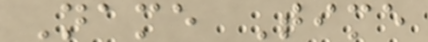Name Time
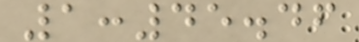1:45.46
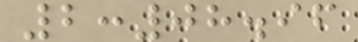2:08.96
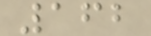162
